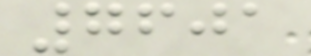7601
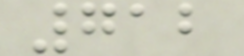712
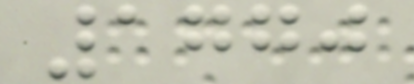1770
